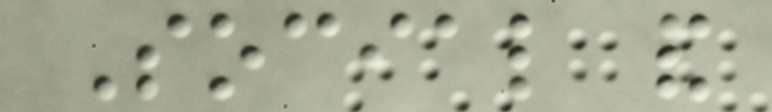Social and
